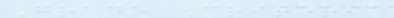Grade Criteria
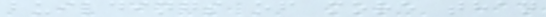buildings of more than
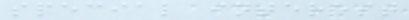special interest
